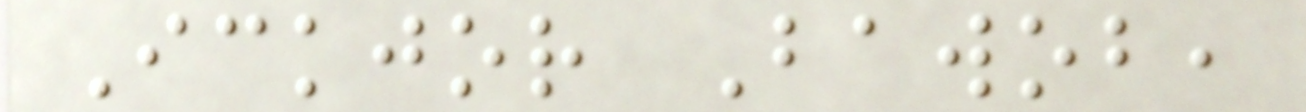Ickjor Bawob,
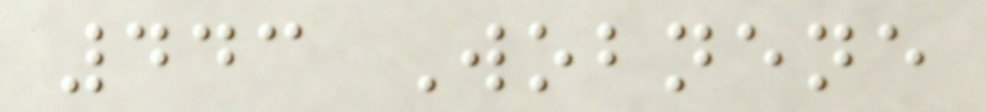443 Wobnene
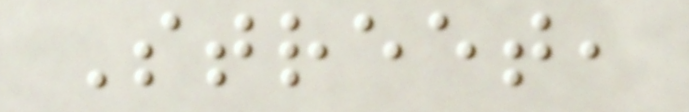Street,
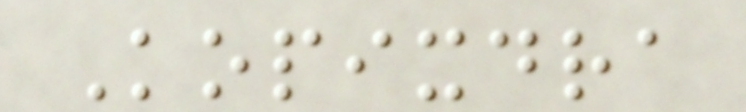Kopixdra
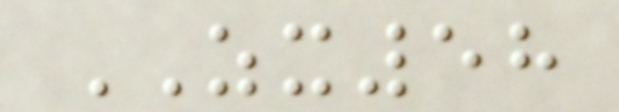ZX58
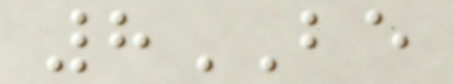8BE
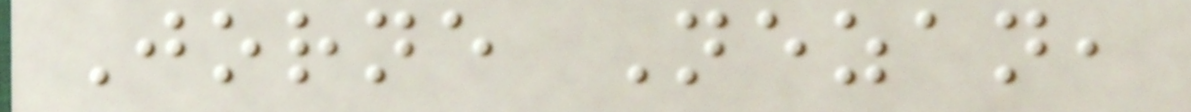Jorne Nezan,
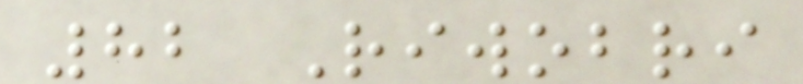82 Riwobri
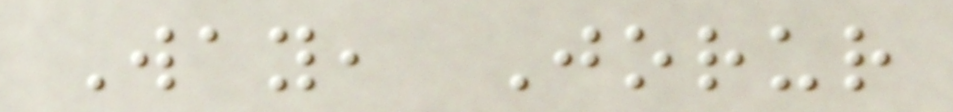Way, Jorur
